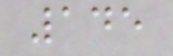145
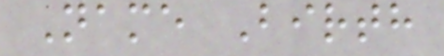Name Birth
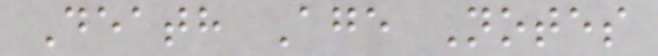Death Age Notes
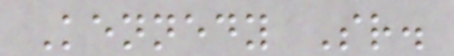Kennedy Sr.
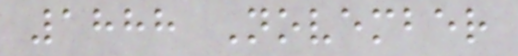1888 November
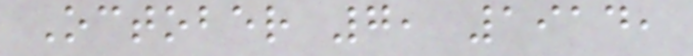October 7, 1914,
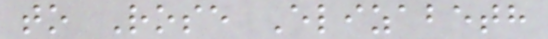to Rose Elizabeth
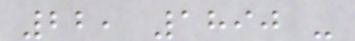22, 1890 -
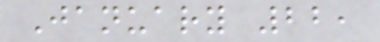January 22,
